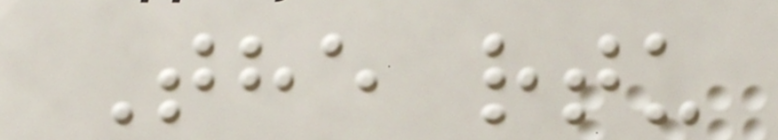The rtu
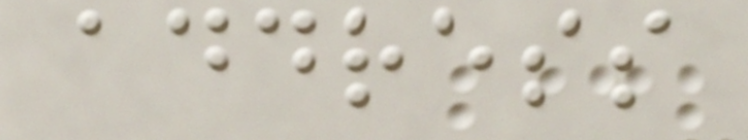address
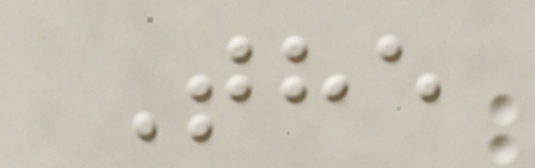The
